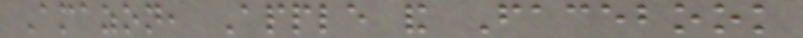Amazon, Apple and Facebook
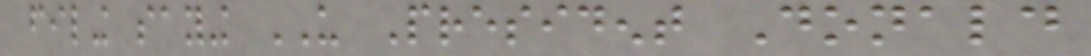filing saying US President Donald
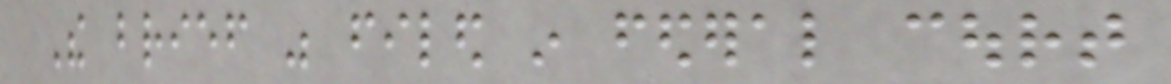The brief was filed in federal court
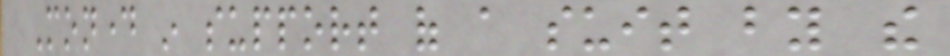Monday in support of a suit by the
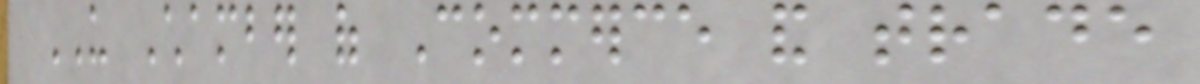US Chamber of Commerce and trade
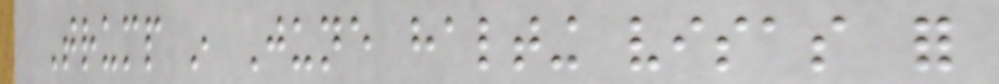Trump in June halting visas for
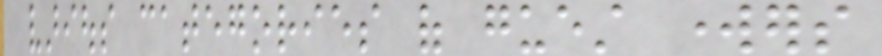various categories of guest workers
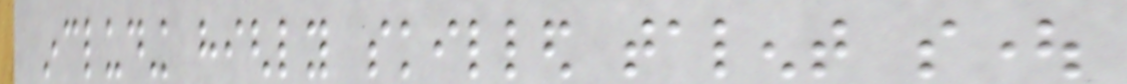including highly skilled talent sought
